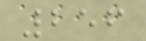256
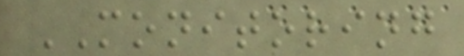MONITORING
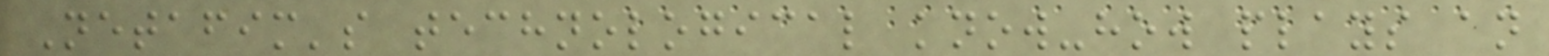Netafim's technological know-how plays an
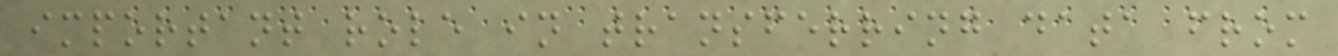important role in transferring data from
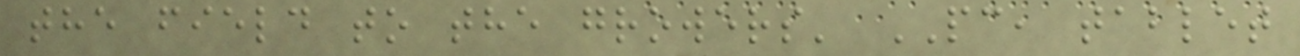the field to the growers' PC, tablet
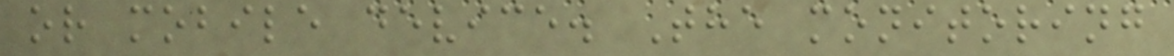or mobile device. The monitoring
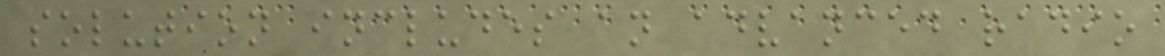solution includes an advanced radio
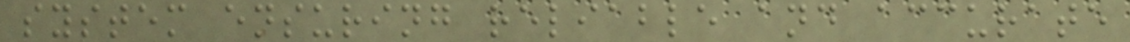system ensuring reliable and accurate
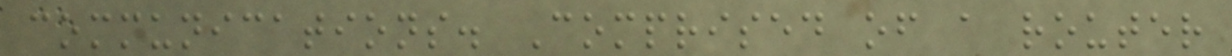communications. Comprised of a router
